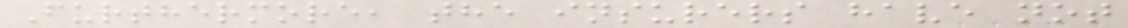Furthermore, the insurers have not
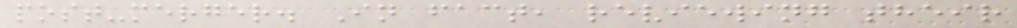post-merger. In fact, reviewing their
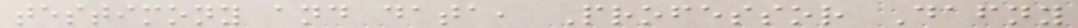testimony and data, Professor Dafny
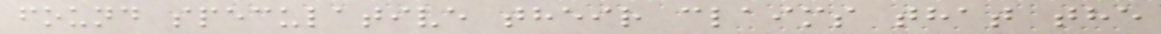found speculative their claims that the
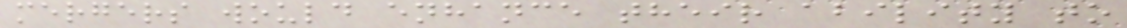mergers would enhance their ability to
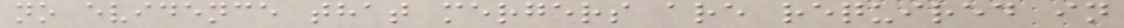no evidence that mergers are required in
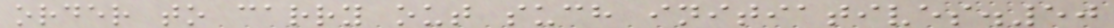order to carry out such initiatives.50
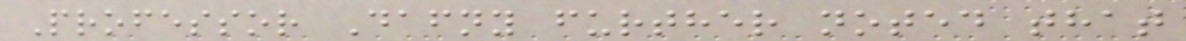Professor Dafny further noted that
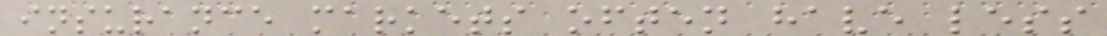insurance markets often have less
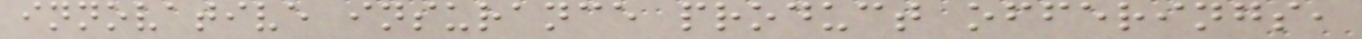innovative insurance product offerings,
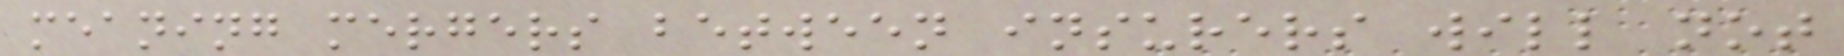meaning mergers between insurers will not
